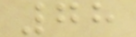78
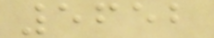5652
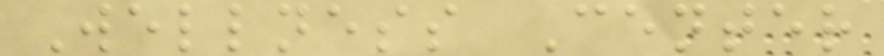Wellness Center
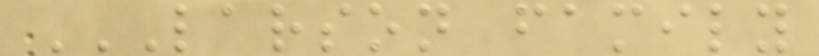LARSON FAMILY
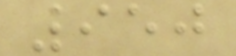950
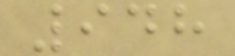948
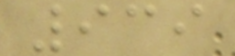939
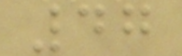47
